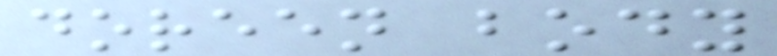doreen body
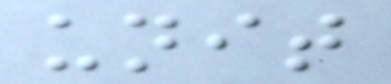unit
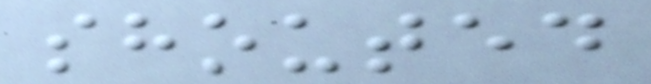shouted
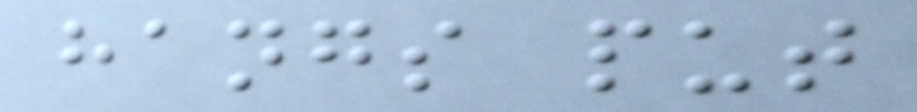hangs put
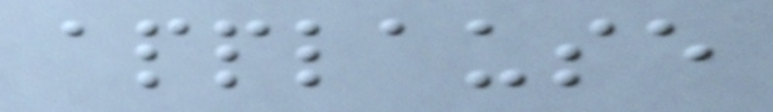applause
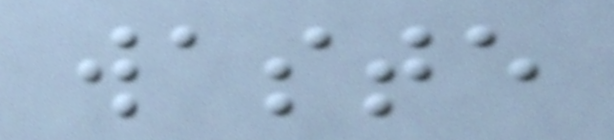waste
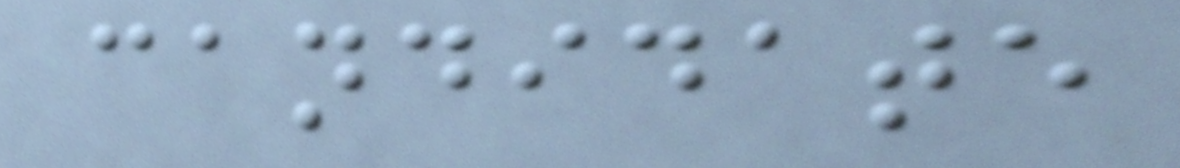candidate
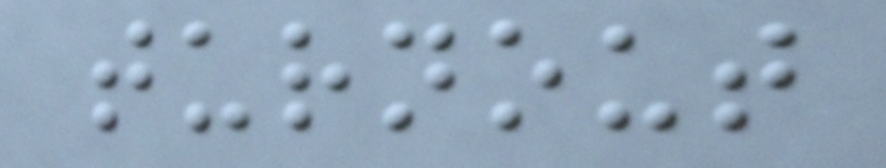turnout
